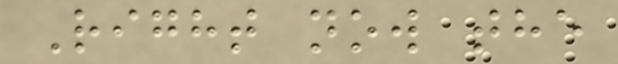Right now the
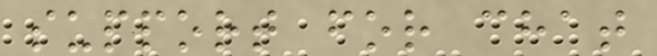support for chat
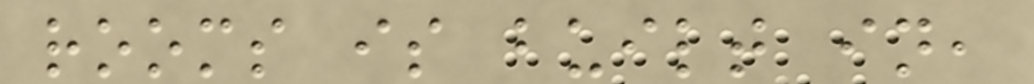rooms is built in,
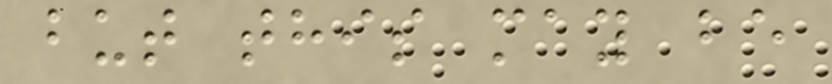but this may be
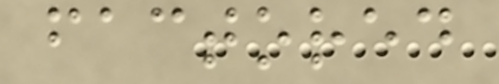factored
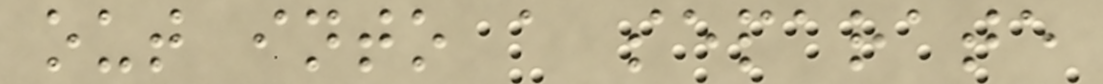out into a separate
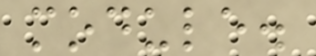module.
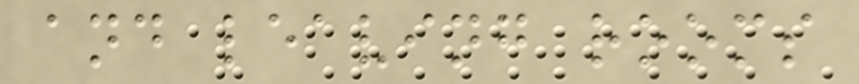and leaving rooms
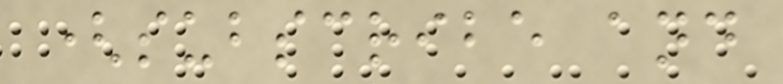(subscribe and
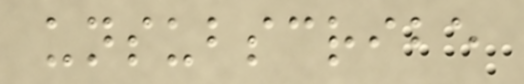unsubscribe
